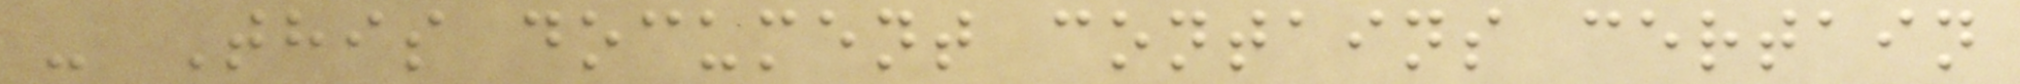- This document contains certain
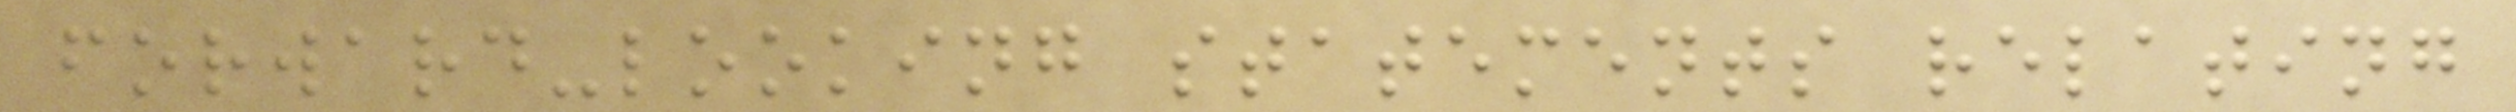forward-looking statements relating
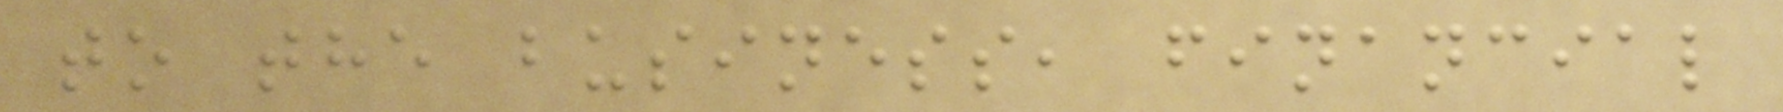to the business, financial
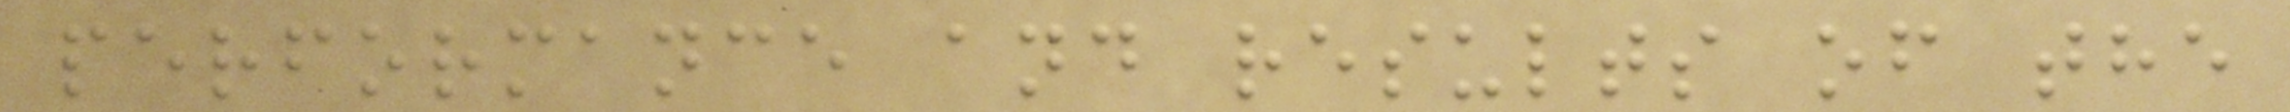performance and results of the
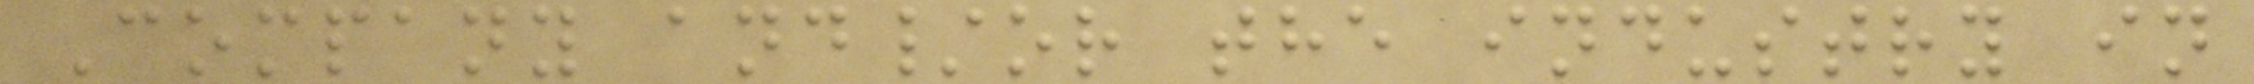Company and/or the industry in
